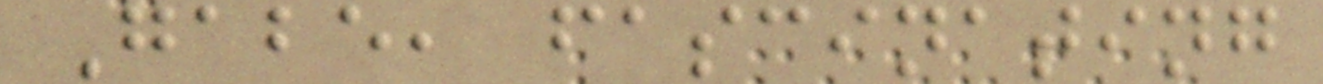Gabe, fascinating
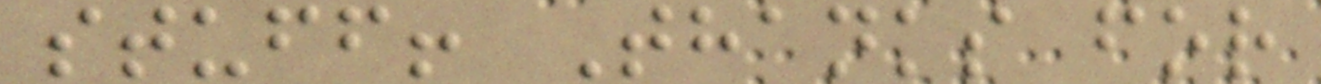stuff! Thanks for
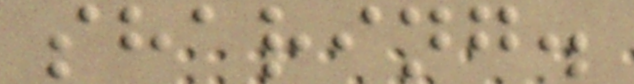sharing.
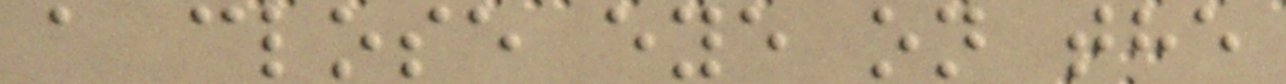a close eye on the
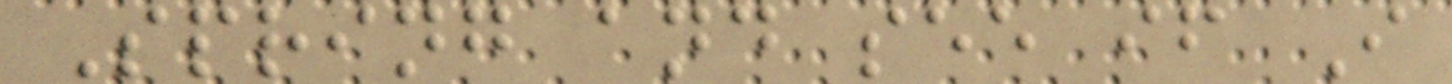Spring and see if I
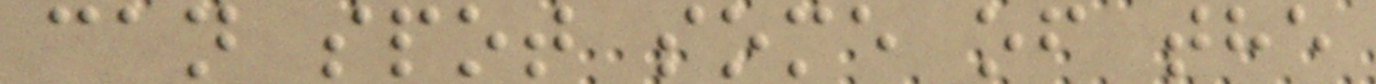can spot some of the
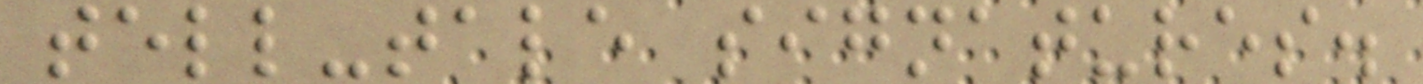tell-tale signatures.
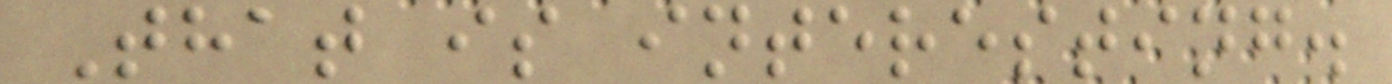That is interesting.
